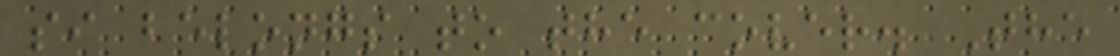si belongs to the cover. The
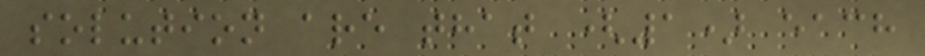solution are that (1) each
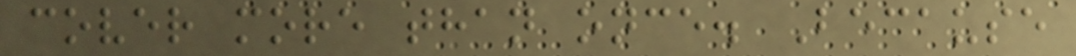cover more than once. Because
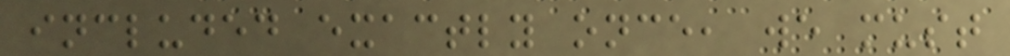included exactly once, we must
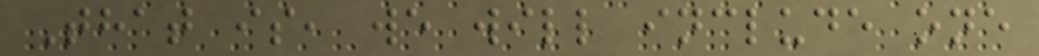That is, we will include one
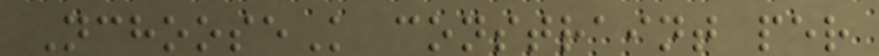NchooseK constraint per
